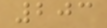203
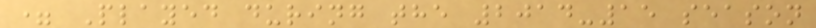= Played during the 2014-15 season
